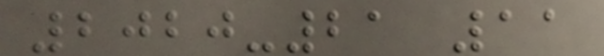2020-21 11
